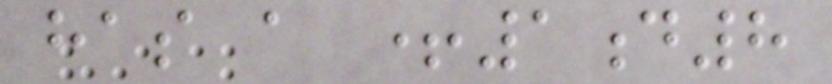has a +1d8
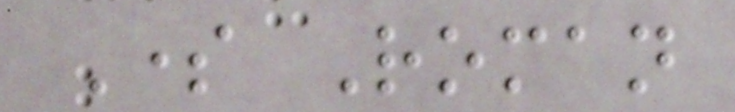Some Roman
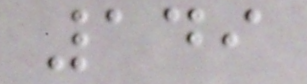149
